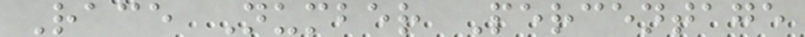Race Number Percentage
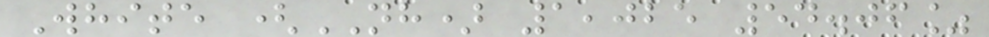White (NH) 1,025 54.06%
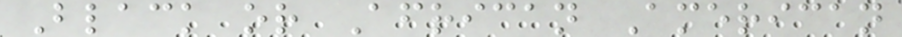Black or African American
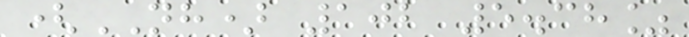(NH) 102 5.38%
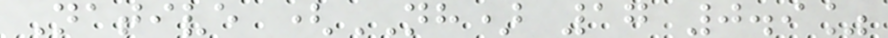Native (NH) 17 0.9%
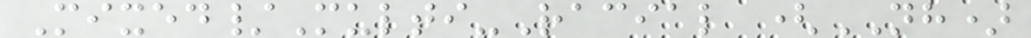Mixed/Multi-Racial (NH)
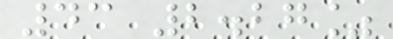43 2.27%
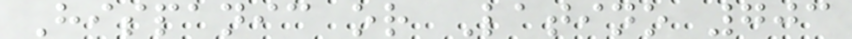Hispanic or Latino 703
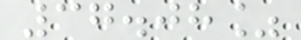37.08%
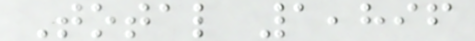Total 1,896
